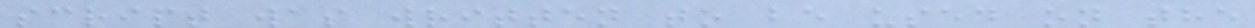script was written to be used on the
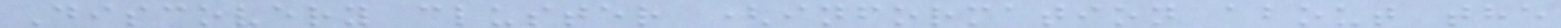Discovery cluster (information about the
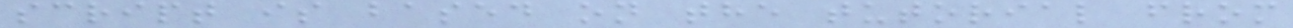script is based on the tutorial from
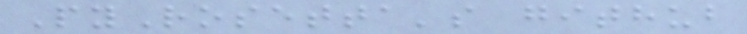PyRosetta's github
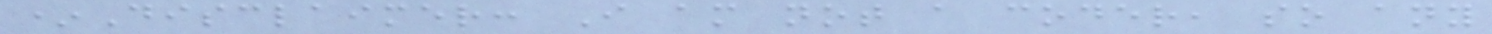*Disclaimer: I am not a coder, so any
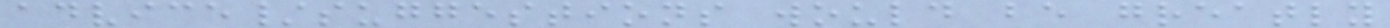advice/suggestions would be greatly
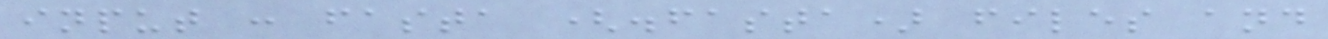input : fasta (.fasta) files and
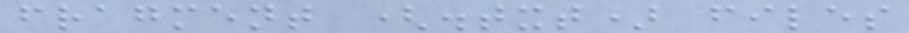fragment (.txt) files
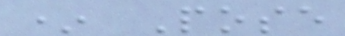* Pose
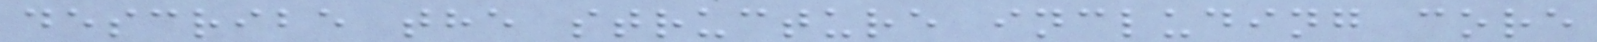describe the structure including core
